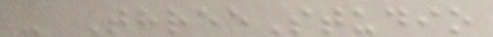- ThreeStudio
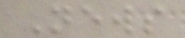News
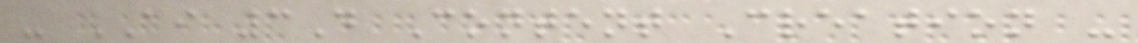- AI 3D Content Creation -
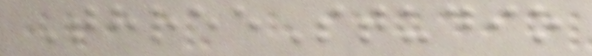ThreeStudio
